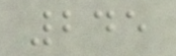245
